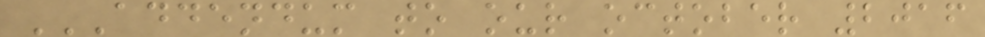ADDENDUM TO OUR OCTOBER 2016
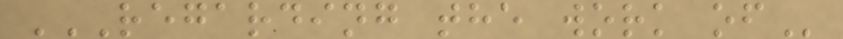REGARDING THE WORK OF
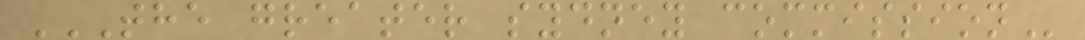THE GREATER SYDNEY COMMISSION
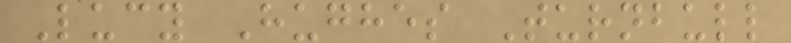Lucy Hughes Turnbull
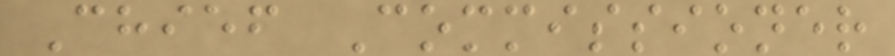Chief Commissioner
